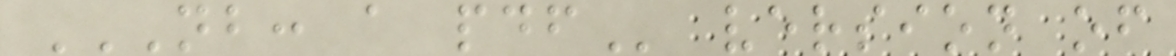NB: A PDF version of
